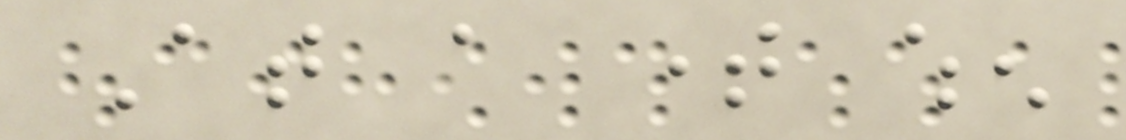At a time when
